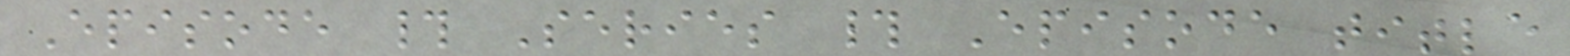Episode # Series # Episode title
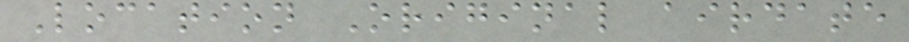Location Original airdate
